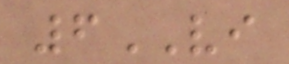6VI
